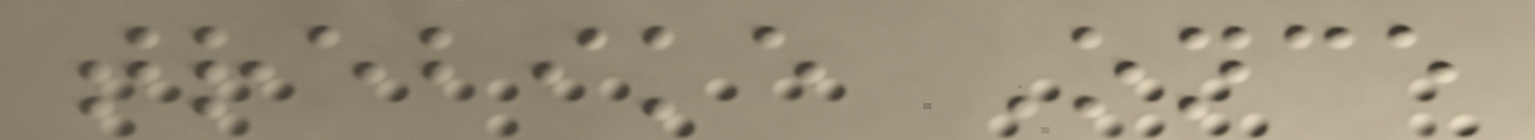trebike Once
